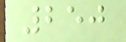250
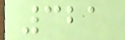321
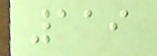119
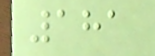181
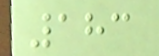183
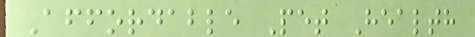Affordable Pet Health
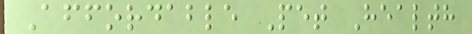Affordable Pet Health
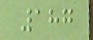187
